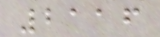2116
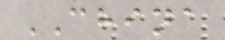CHINA
